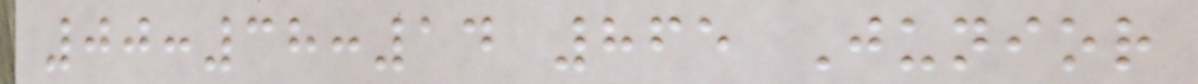00:38:14 865 Junior
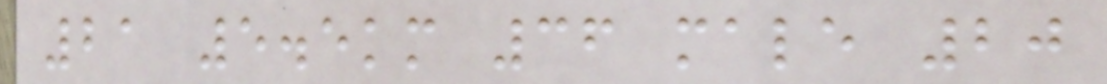21 5.5km 36 male 20
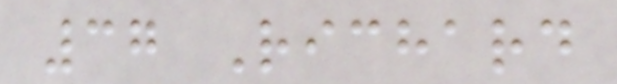37 Richard
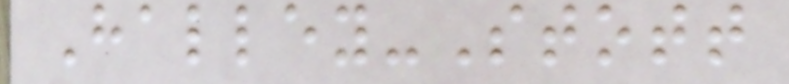Halley-Stott
